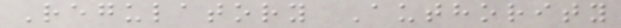Regulatory Authority
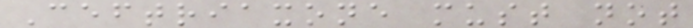Ceftriaxone must not
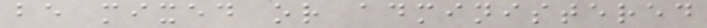be mixed or administered
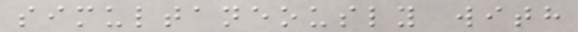simultaneously with
